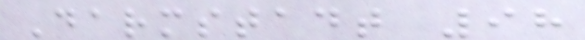Darmstadt 98
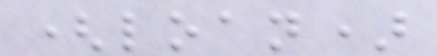(loan)
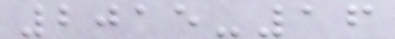2015-16
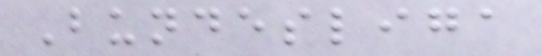Bundesliga
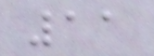11
